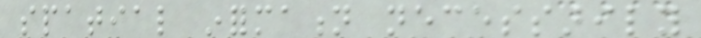spatial information necessarily
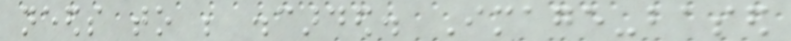needs to be discarded. Image-based
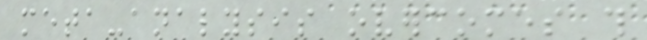meta-analysis overcomes this
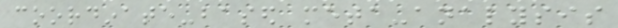coordinate-based meta-analysis
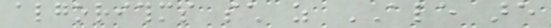algorithms such as ALE are
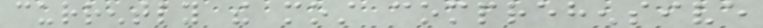currently the most comprehensive
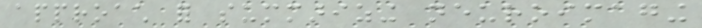approach for summarizing neuroimaging
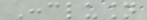Conclusion
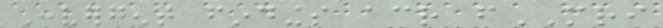Convergent findings across fMRI
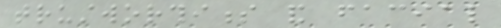trustworthiness and facial
